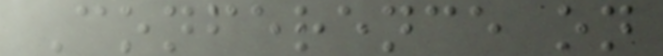Conference on
